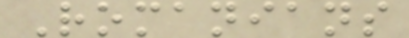Romanians
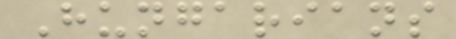Hungarians
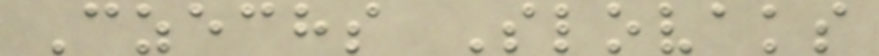Czechs Slovaks
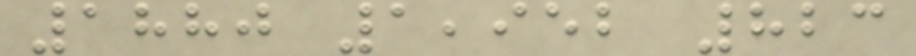1880 1,952 823
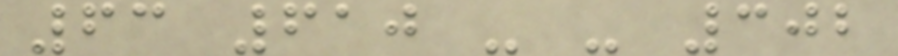63 610 - - 302
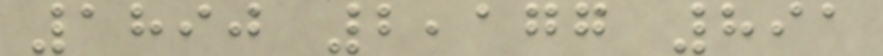1890 2,177 891
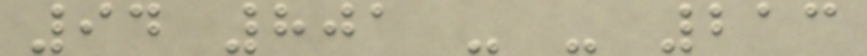94 801 - - 213
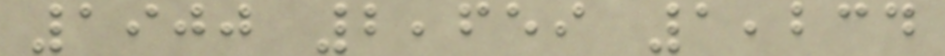1900 2,659 1,234
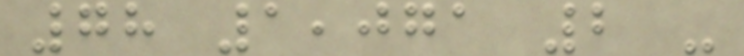78 1,071 2 -
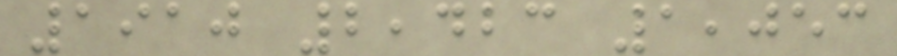1910 2,423 1,053
